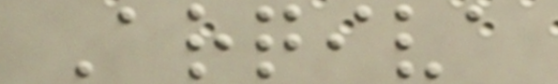Arqiva
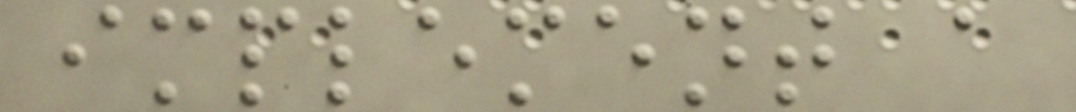implement a
